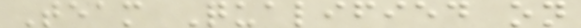Team Qualified on
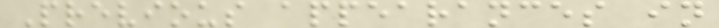Previous appearances in
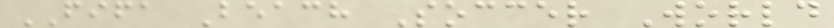FIFA Beach Soccer World
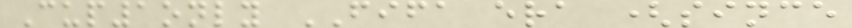Cup1only FIFA era (since
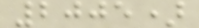2005)
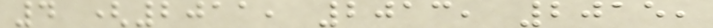4 (2011, 2013, 2015,
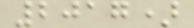2017)
